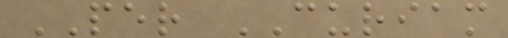PER CURIAM
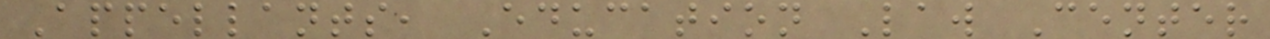Appellants, Education Law Center
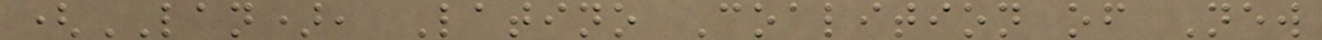(LAN), Latino Coalition of New
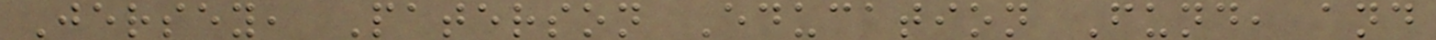Jersey, Paterson Education Fund, and
